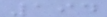194
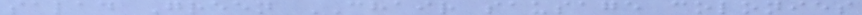salad Green CHAIR sausage colonies
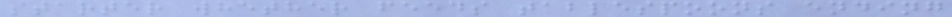starter whether feeds tablespoons ending
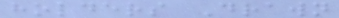holders Drawn
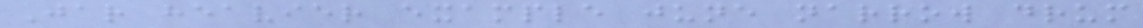Jar heavier example june narrow drum
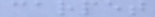carpet
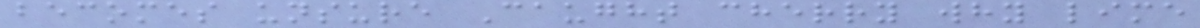becomes unsure Caught cherry why lime
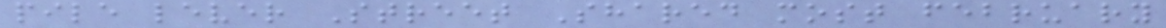pile lever Street Shared most february
